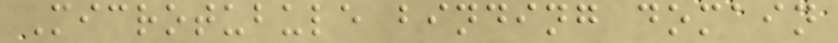Microtubule binding domain
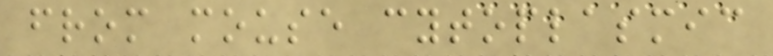from mouse cytoplasmic
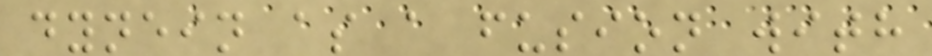dynein as a fusion with
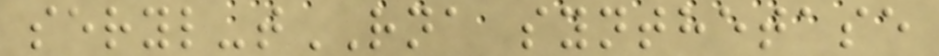seryl-tRNA synthetase
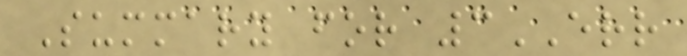Summary for 3ERR
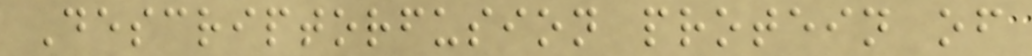Descriptorfusion protein of
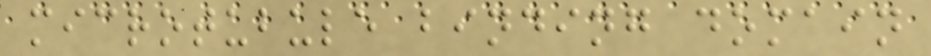microtubule binding domain
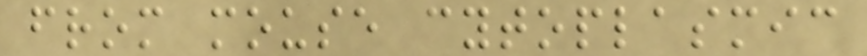from mouse cytoplasmic
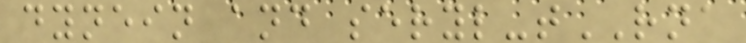dynein and seryl-tRNA
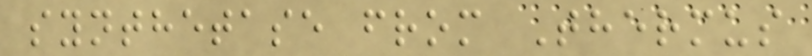synthetase from Thermus
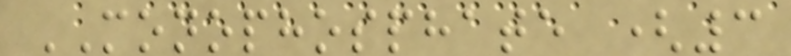MONOPHOSPHATE (3
